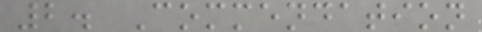2. Commendation
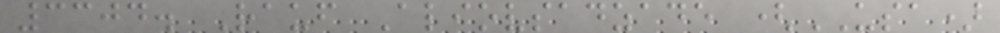3304. Rauf Aliovsadzade (USA)
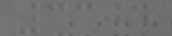3304
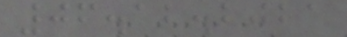06.12.2021
